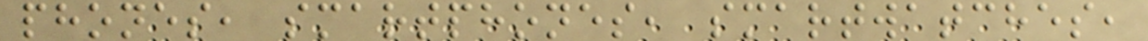phones, smartphones, smartwatches,
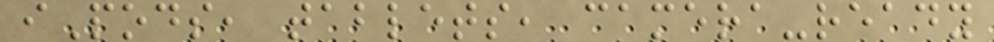iPods, tablets, camera-ready
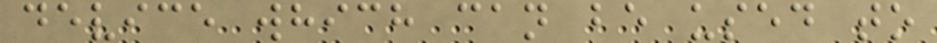device which can be used to
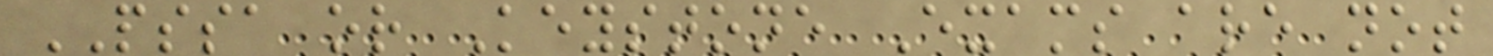PSSA or Keystone Exams are not
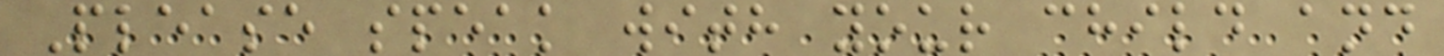Please speak with your child and
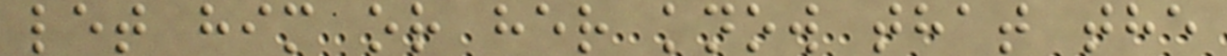let him or her know that the
